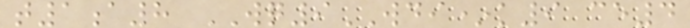t1a8 WQ9WDI*k9 ce4
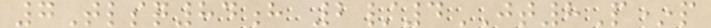7Tlsq84h 2/4JT8P*p
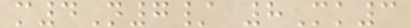m4N7/ 8Mk3
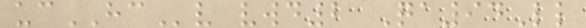ucHCv vwd2 Qa94Ll
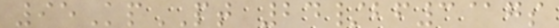95KpPT 24/bf3@gs
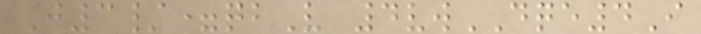J3/=qbV 4vwDQE4I
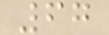67
